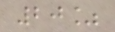20%
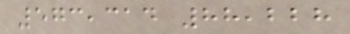573,314 88,228
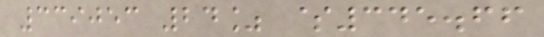339053 24% $345.66
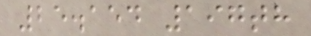25.154 197th
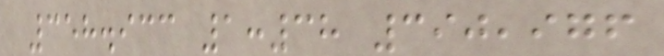358.933 1:38 390,976
